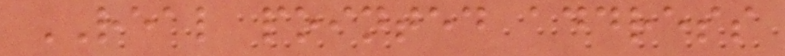REAL pointed address
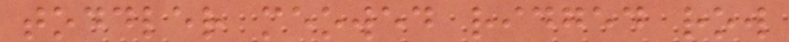toddler meowed ridged row
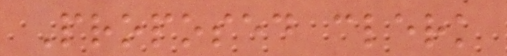Proposed clerk
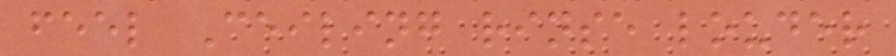feel Ceiling rinse louder
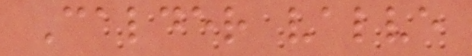Calder valve
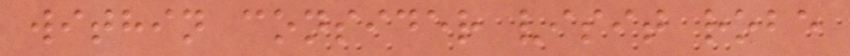within consider visit robe
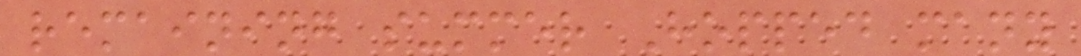remaining summer Hopped many
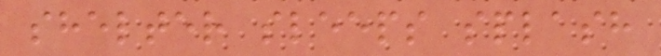shelter sleeps splash
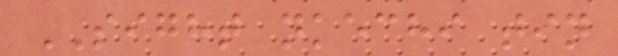SIGHT nkechi tin
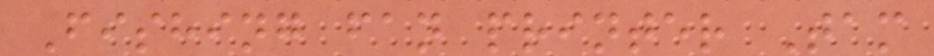Fishing fan printer Tam
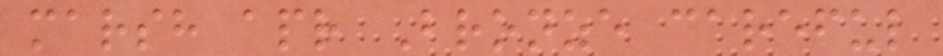marsh apr Bronze careful
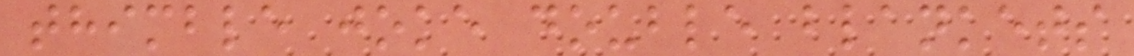thimble joke double blankets
